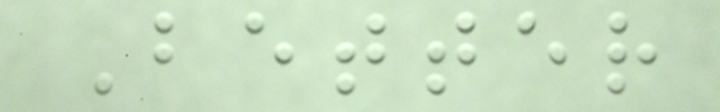Better
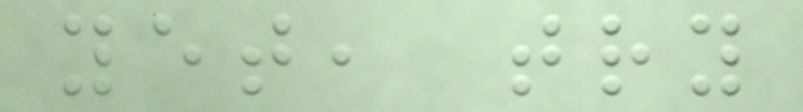yet, try
